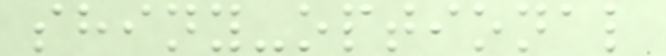shiny-optional
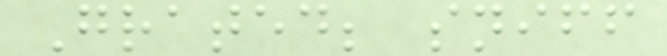Grated; sniff
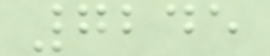7245
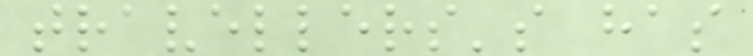travellers's has
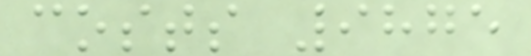costs 9875
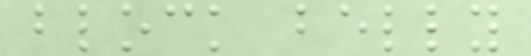block belly
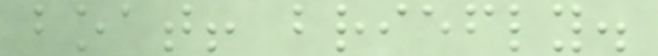boat! briefly.
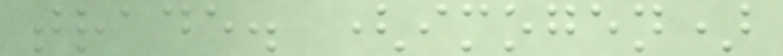trade. (imogen)
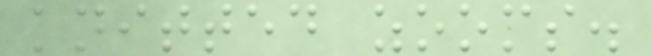knitted zooms.
